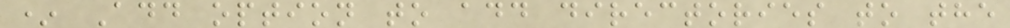* Add option to add directories to the
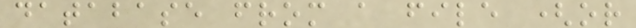database from a file (or
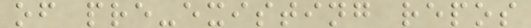of pre-existing repos
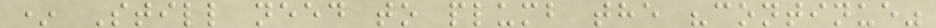* Still need to plumb the "continue"
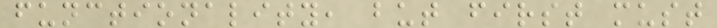functionality, but first must
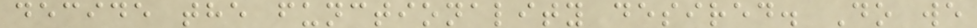decide the functionality desired. Do we
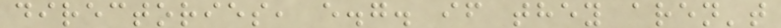directories, e.g. if they aren't
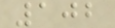102
